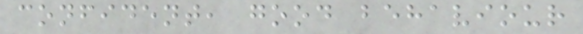confident, good behaviour
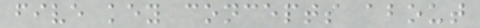five key concepts about
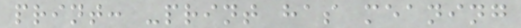print: -print has meaning
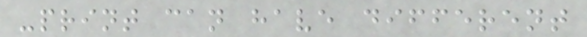-print can have different
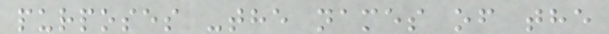purposes -the names of the
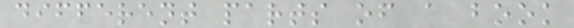different parts of a book
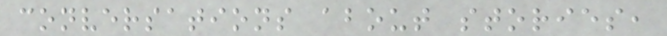conversations about stories,
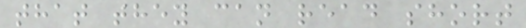that they can read short
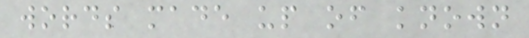words made up of known
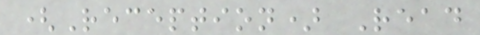(Reception) Read
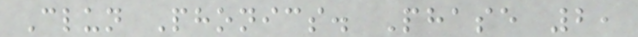Clun Phonics. Phase 2,
